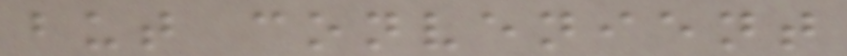but convenient
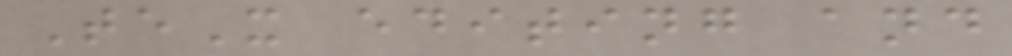TeX editing and
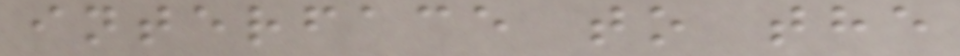interface to the
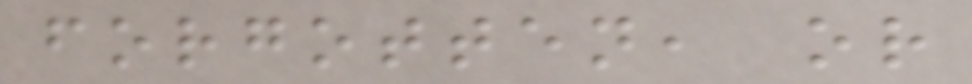forgotten, or
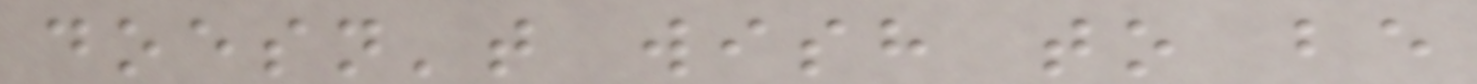doesn't wish to be
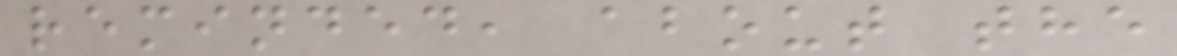reminded, about the
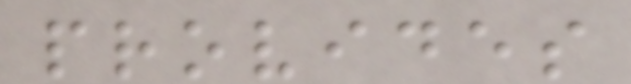provides
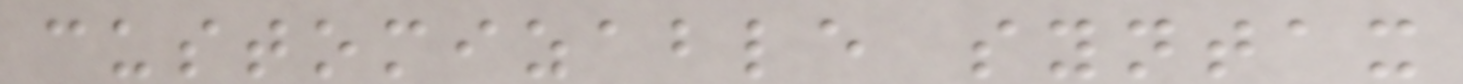customizable syntax
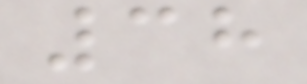38
